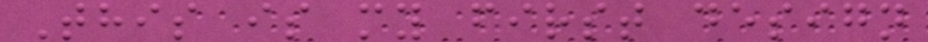This is my first design
